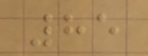85
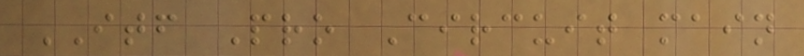ITF Pro Circuit main
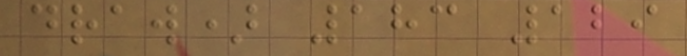draw) 183 129
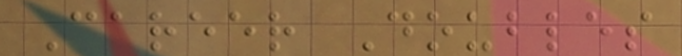Career Doubles
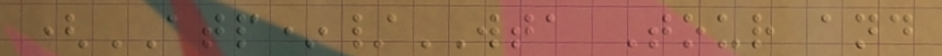(ATP*/WTA Tour and
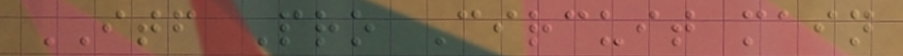ITF Pro Circuit main
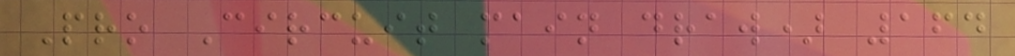Pro Circuit main draw) 164
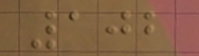102
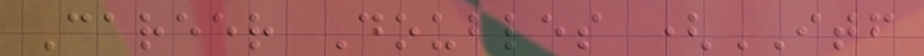Career Doubles (ITF
